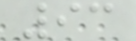93
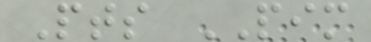Pts PIM
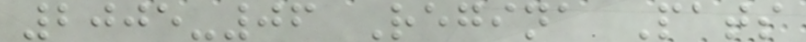2005-06 Regina Pats
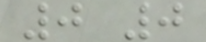0 0
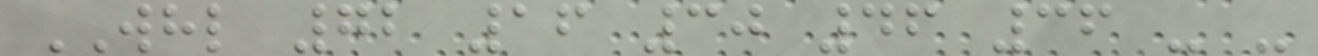WHL 72 16 30 46 36 - -
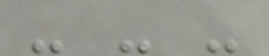- - -
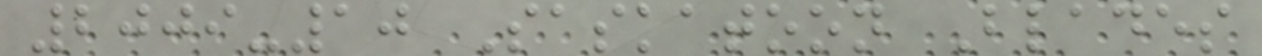2009-10 Saskatoon Blades
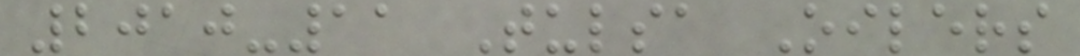2010-11 Tulsa Oilers
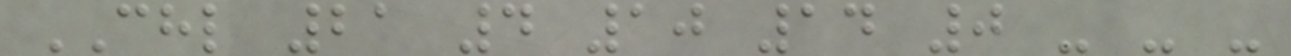CHL 21 4 10 14 0 - - -
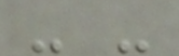- -
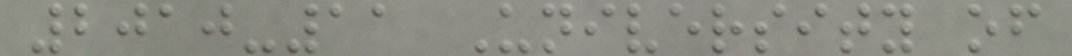2010-11 University of
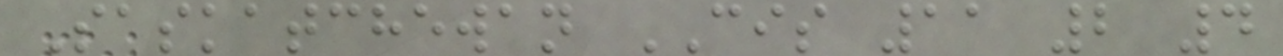Saskatchewan CIS 11 2 4
